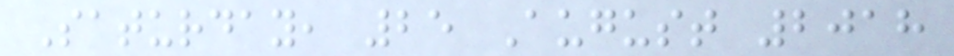Saturday, 25 August 2018
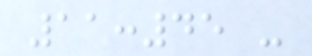11:45 -
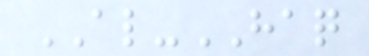AL-HAQ
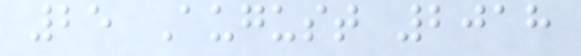25 August 2018
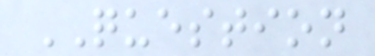QUESTION
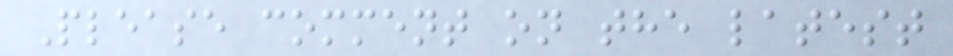Please comment on the latest
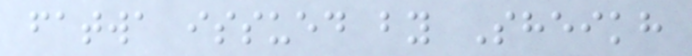fatwa issued by Sheikh
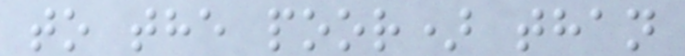to the poor) than
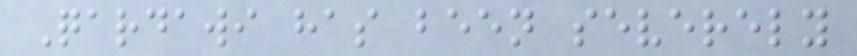Qardawi has been severely
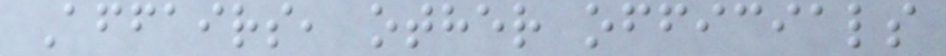Affairs, other officials
